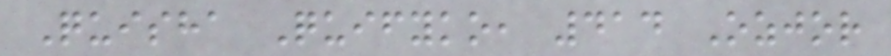Quisha Quifyko, 414 Ozjor
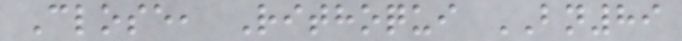Close, Rithoqui BN89
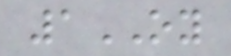1OY
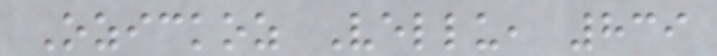Ozickoz Vellu, 839
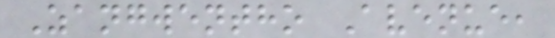Zangwentho Avenue,
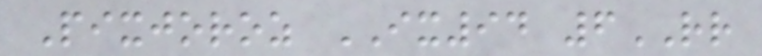Pixjoroz IX94 6RR
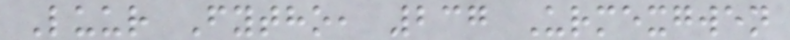Luur Fytho, 237 Urmexgwen
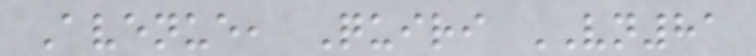Avenue, Quiri VN81
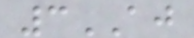3AJ
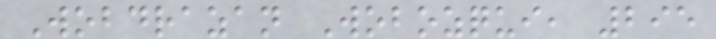Wobdrazan Wobozqui, 295
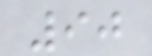90
